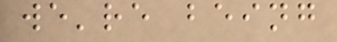we're being
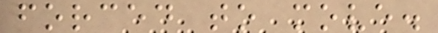forced to move.
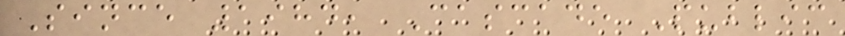Since 1984, Cascade Public
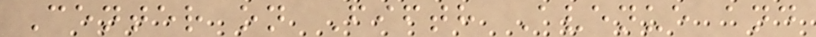Center on Fifth Avenue and
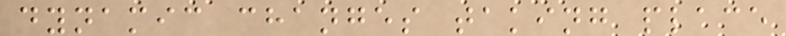dynamic changes taking place
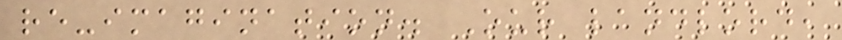re-imagination. Our landlord,
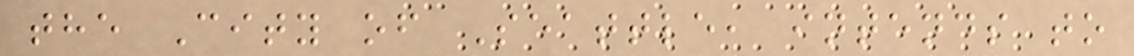the City of Seattle, intends to
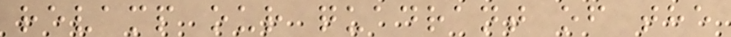revamp our quadrant of the
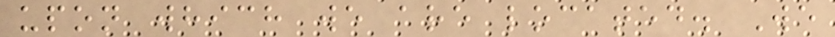upon which we are located. We
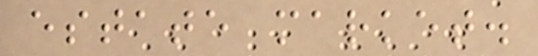estate market.
